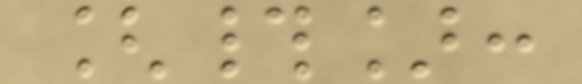[#]:
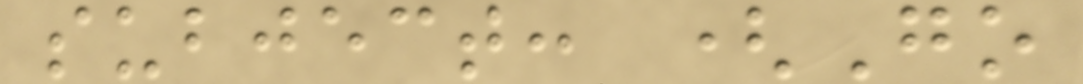subject: (Go
